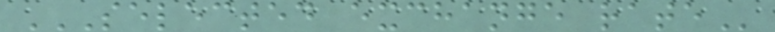SELECTED EXCHANGE RATE
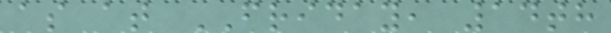as at FRIDAY, 14th
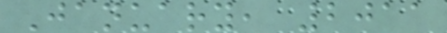January, 2011
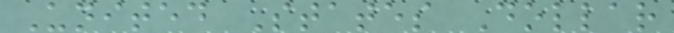United States Dollar
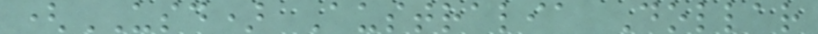(USD) Australia Dollar
